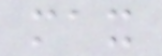max
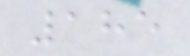185
